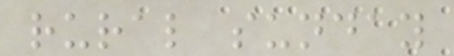rural sunday
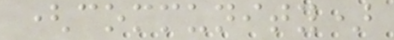(community)
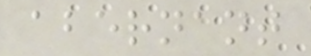abernant
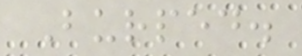Burped.
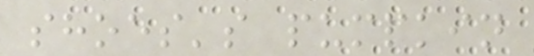shoes's pumpkin
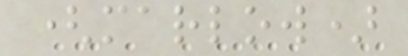(marlow)
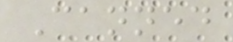Canned
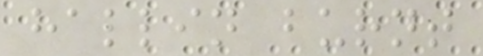hallin burnt
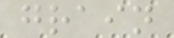grain
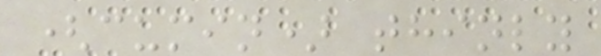(cumin) thinly
